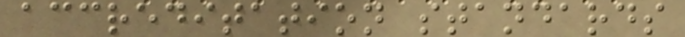accreditation standards
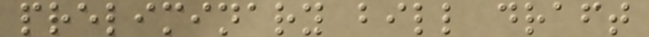preliminary bill draft
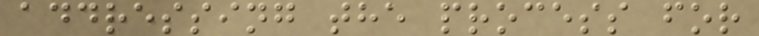addressing the process for
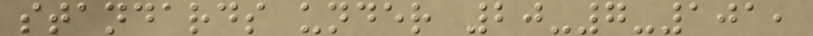standards under 20-7-101,
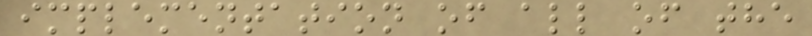implementation of all of the
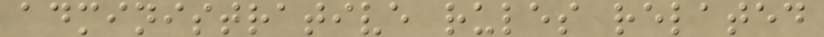administrative rules related
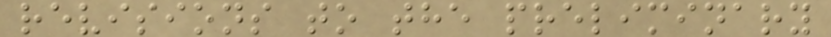revisions to the preliminary
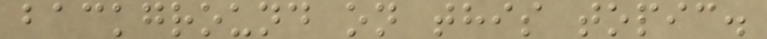background on this topic.
